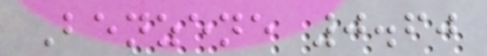Benzene 0.60
